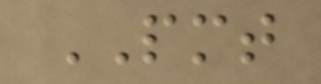PMT
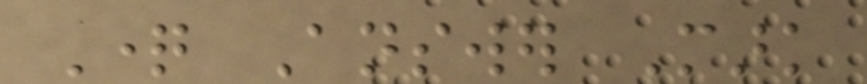Question Answer Mark
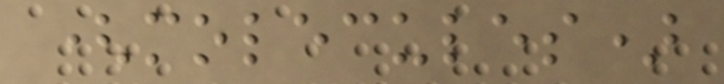(molecules)
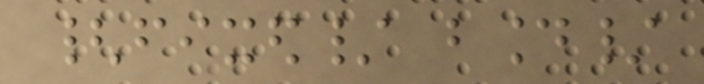{fixed/ bound/
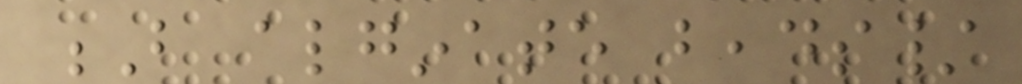B alginate beads/
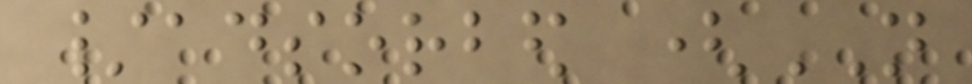/adsorbed (NOT
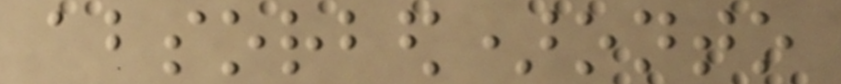absorbed)onto
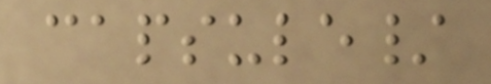capsule/
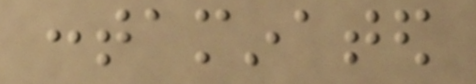contaminated
